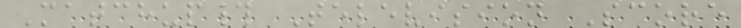Matchup# Television Score
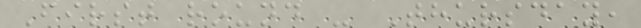First round - Thursday,
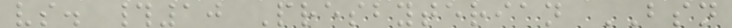vs. #10 Presbyterian BSN
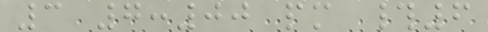3 7:00 pm #6
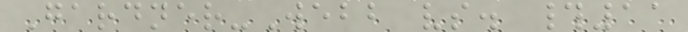Gardner-Webb vs. #11
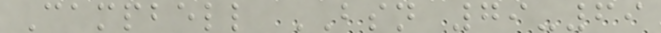Campbell BSN 79-69
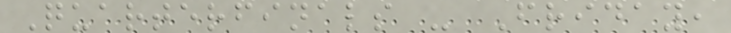Quarterfinals - Friday,
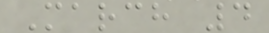March 4
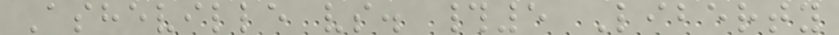Asheville vs. #5 Liberty
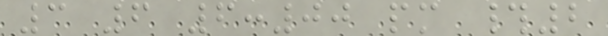3 6 6:00 pm #2
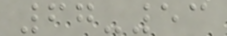67-53
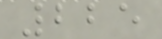225
